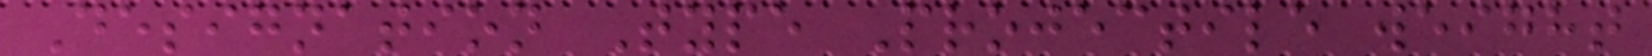Designation Type Projectile weight
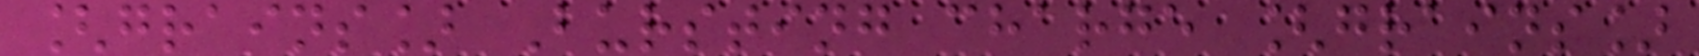[grains] Bursting charge [grains]
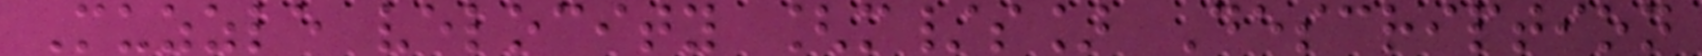Muzzle velocity [m/s] Description
